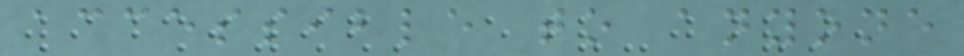accessible to anyone
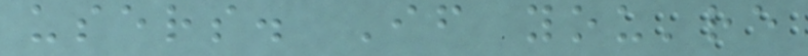users. If you're
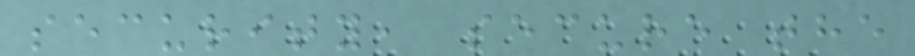security, secure the
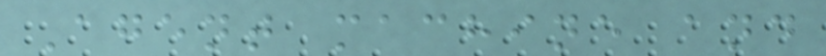Agent machine and
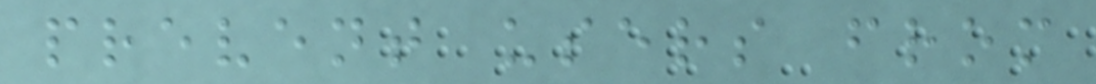prevent users from
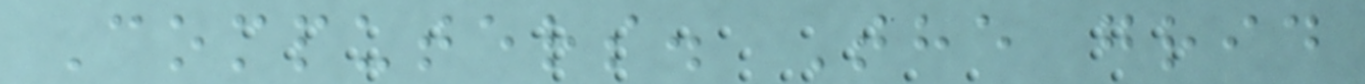Computers. The grid
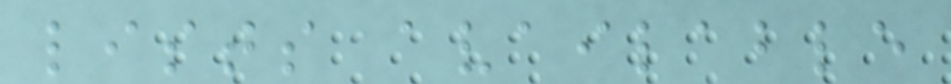lists available
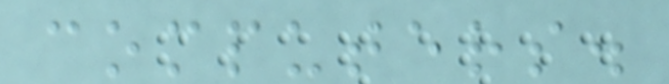computers.
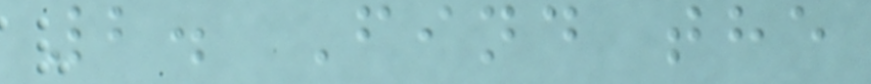2. Find the
